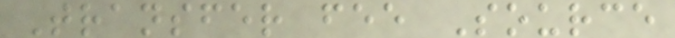Transfer fee Source
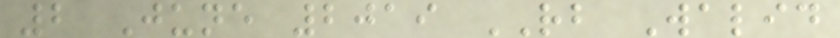2 June 2019 RB Walid
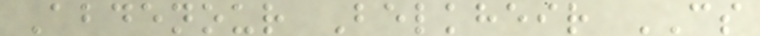Abdenour Belkheir CS
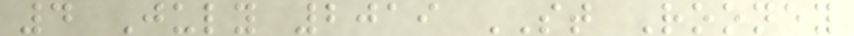4 July 2019 ST Rooney
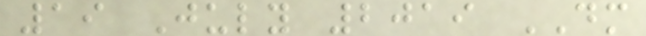19 July 2019 DM
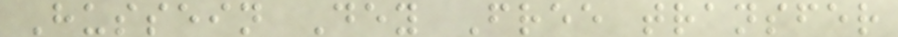Hussein Dey Free transfer
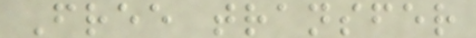Free transfer
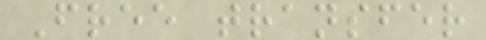Free transfer
